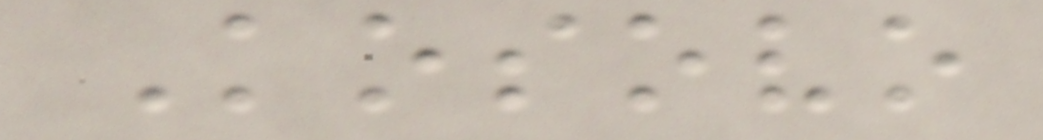Kosovo
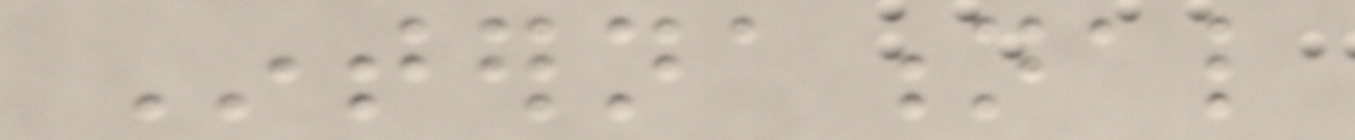International
